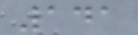141
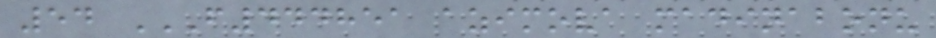54 F444851 AZIMOVA MADINABONU
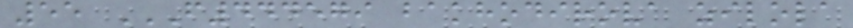55 F444579 BAKHODIROVA ZILOLA
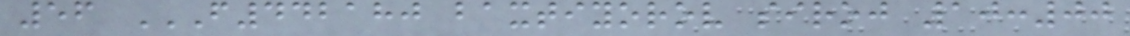56 F442180 BAXTIYOROV SIROJ 10:00
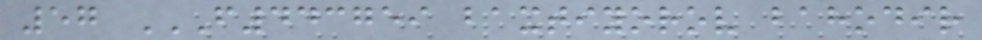57 F443759 BAXTIYOROV BAHODIR
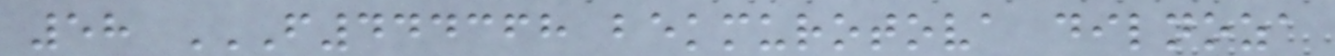58 F444368 BEKMUROTOVA DILNOZA
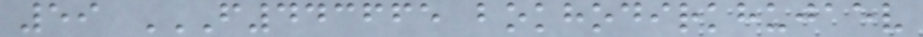59 F443665 BOKHODIRKHUJAEV
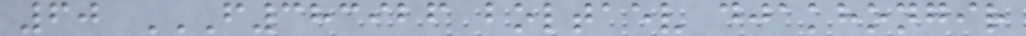60 F383926 BOLTAEV DJAKHONGIR
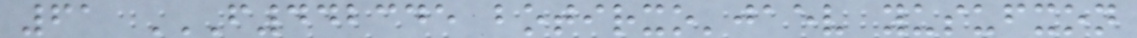61 F442345 BOTIRXO'JAEV YUSUFXON
